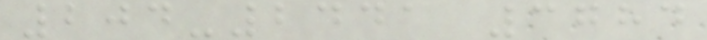204-2441 3784
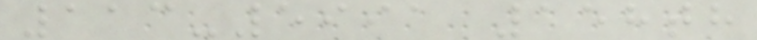113-5991 158th
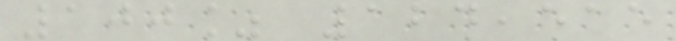100% 124,515
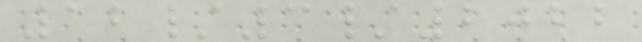12/3/2022
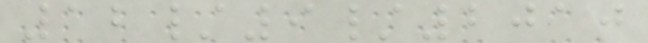12/9/2010
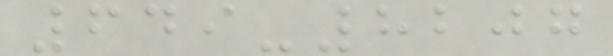649-8207
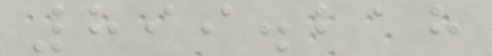899.218
